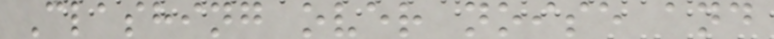Clashing over noise and
